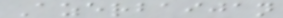Azerbaijan
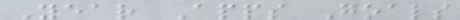Year Apps Goals
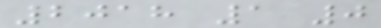2018 1 0
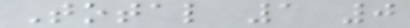Total 1 0
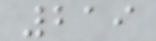219
